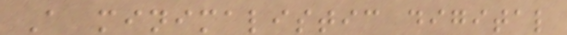A minimalistic digital
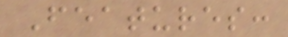Features:
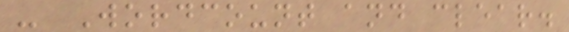- Wordcount and clear.
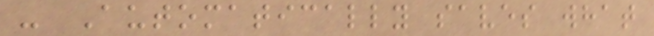- Automatically saves what
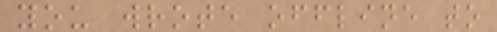you wrote offline to
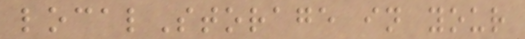localStorage in your
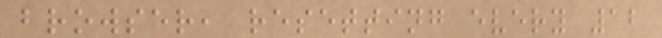browser, resetting every 12
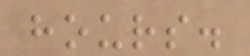hours.
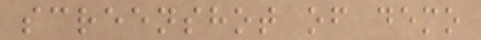screenshot of demo
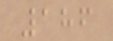186
